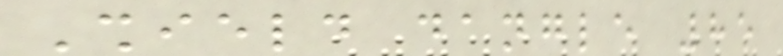Shield dangle 85
